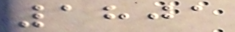1801
